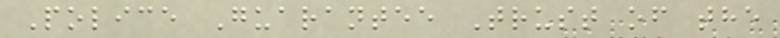Police Guarantee Trust of the
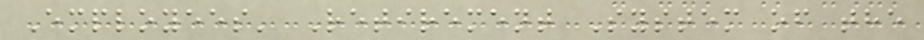Employees' Retirement System of the
